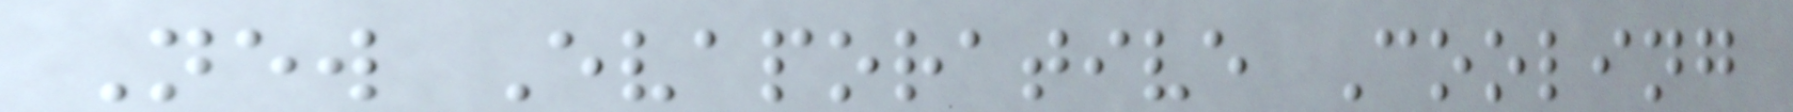New Evaporative Cooling
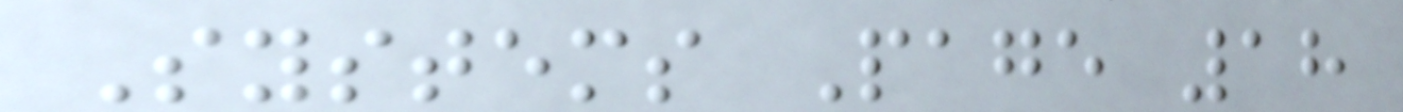Systems Page 18
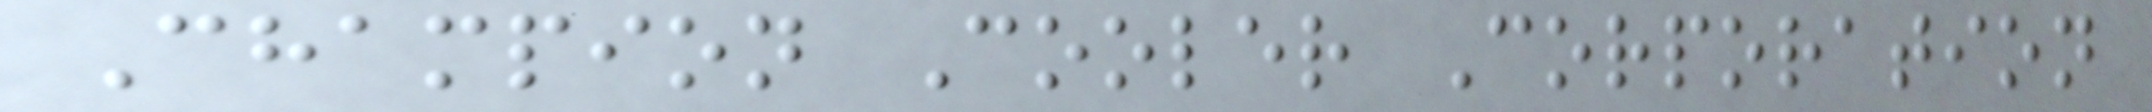Champion Cooler Corporation
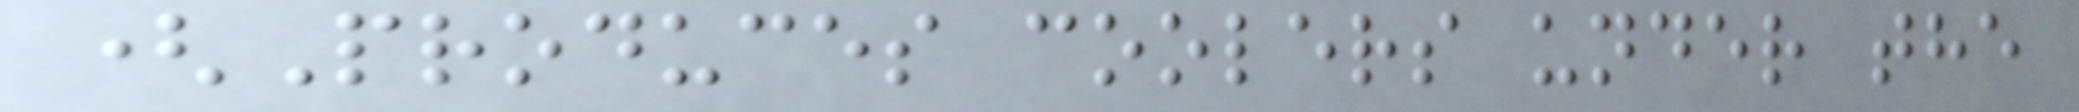(Produces coolers under the
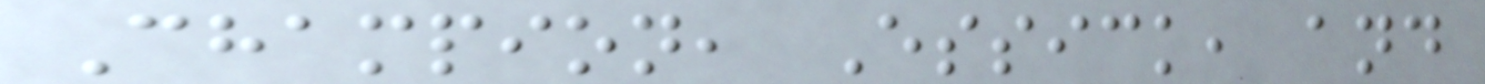Champion, Essick, and
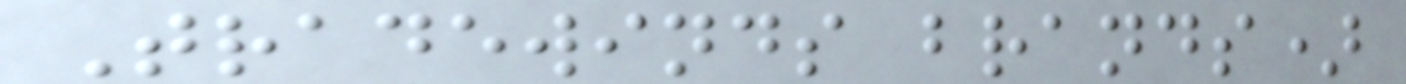Tradewinds brands)
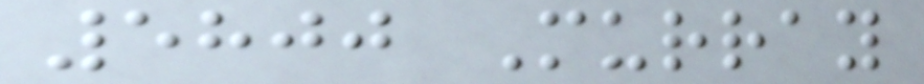5800 Murray
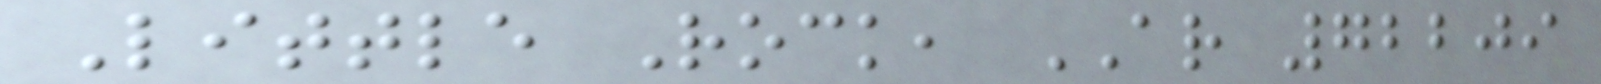Little Rock, AR 72209
